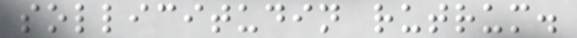sollicitudin rutrum.
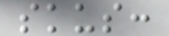skus:
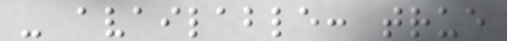- available: true
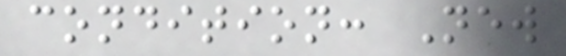condition: New
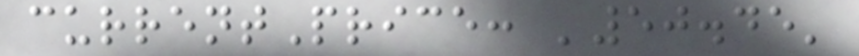currentPrice: '50.45'
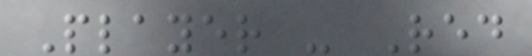Player - Red
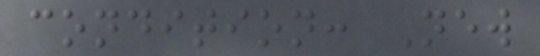condition: New
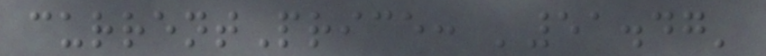currentPrice: '51.47'
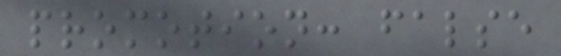promotion: false
